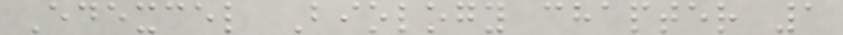Edexcel Biology chapter 1
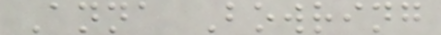Anna Bowring
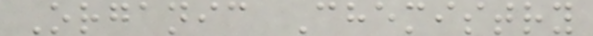Organic Chemistry
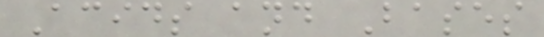Acids and Bases
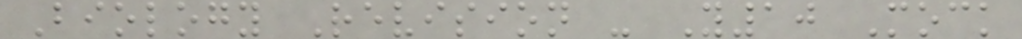Biology Revision - Y10 Mock
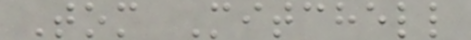Tom Mitchell
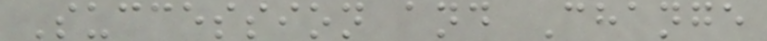Succession and Change
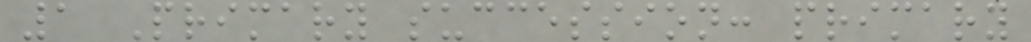1 Primary succession: primary
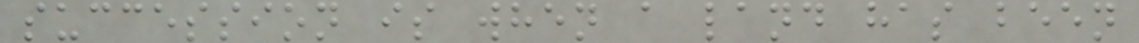succession is when a land has been
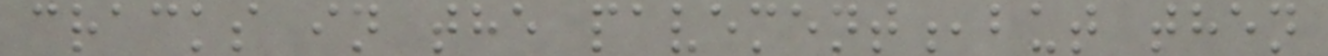cracks in the pavement,but then
